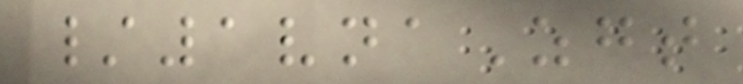/1vnaZgt
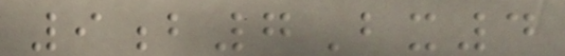9b7Bx4
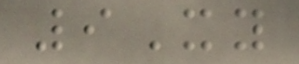9Xy
